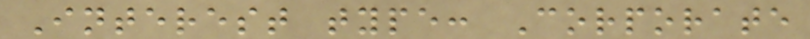Interest type: Corporate
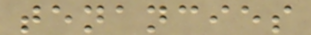tenancies
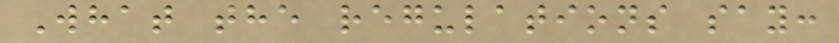What the regulations say:
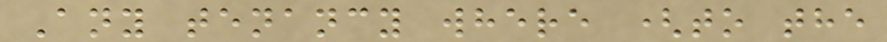Any tenancy where (to the
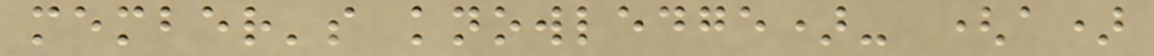member's knowledge)- (a)
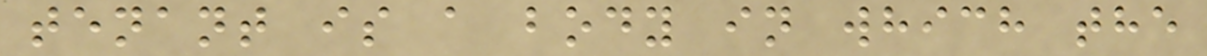tenant is a body in which the
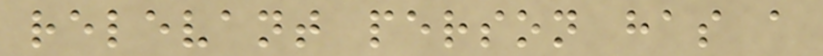relevant person has a
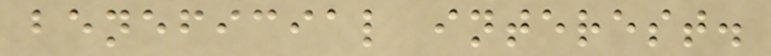beneficial interest.
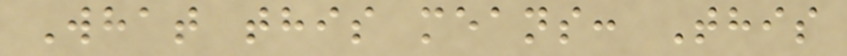What this means: This
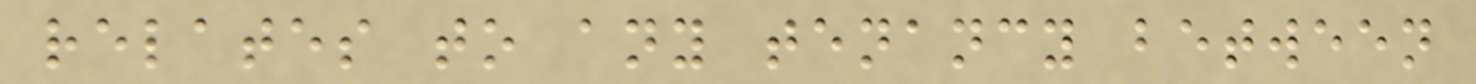relates to any tenancy between
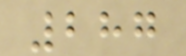287
